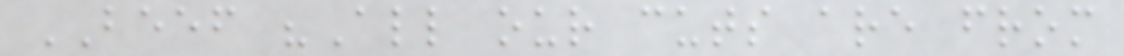BEEF "All our cuts are from
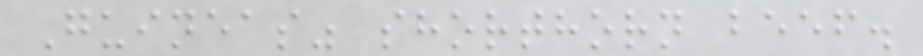Guineas" shorthorn beef.
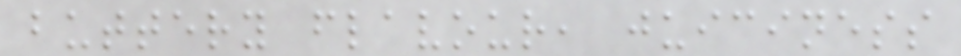buttery flavour, juiciness
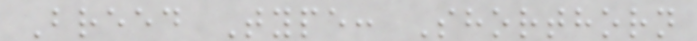Breed Type: Shorthorn
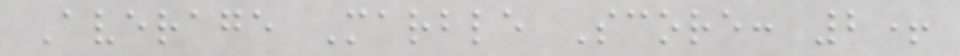Average Marble Score: 2+
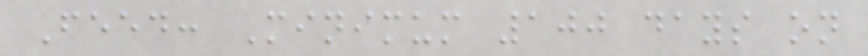Feed: Minimum 100 days on
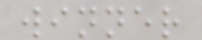winner
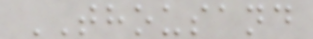THOUSAND
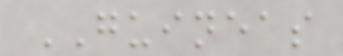GUINEAS
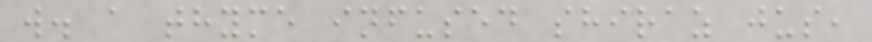w. a thyme infused shiraz jus,
